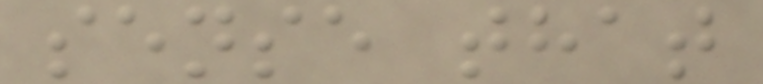sense that
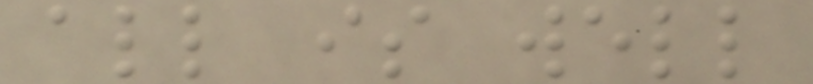all is well
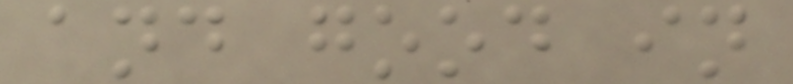and good in
